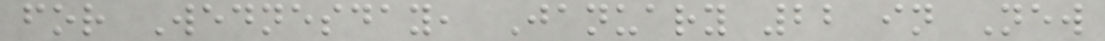for Wednesday, January 22 in New
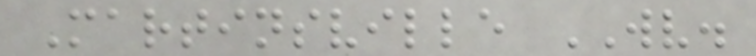Martinsville WV.
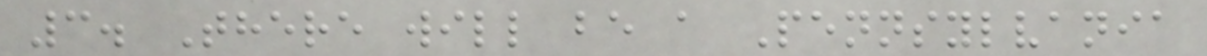3. There will be a Pennsylvania
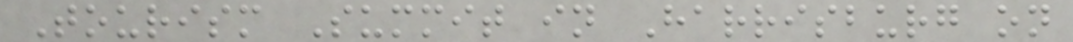Tourism Summit in Harrisburg on
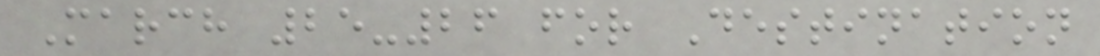March 25-26 for Destination
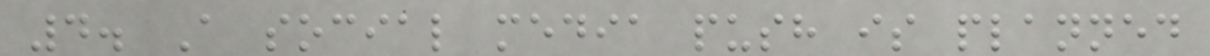4. A social media push is planned
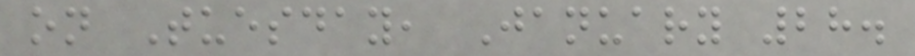on Tuesday, January 28.
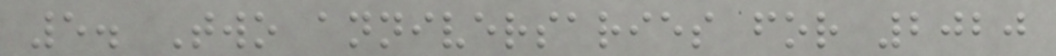5. Two anniversaries for 2020
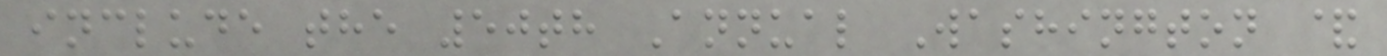include the 50th Annual Washington &
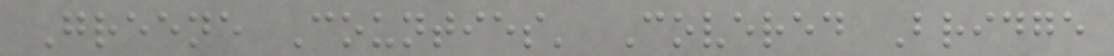Greene Counties' Covered Bridge
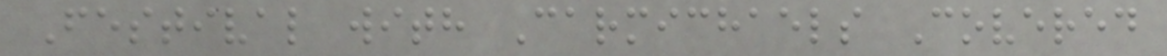Festival with Carmichaels Covered
